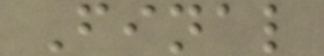Final
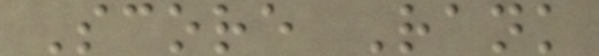Score Rank
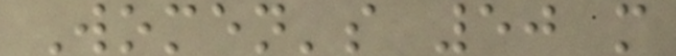Women's 50 m
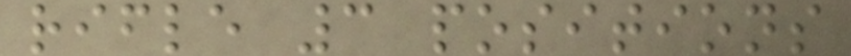rifle 3 positions
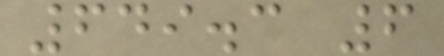649.3 6
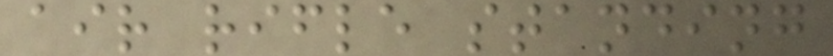air rifle standing
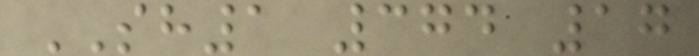SH1 374 17
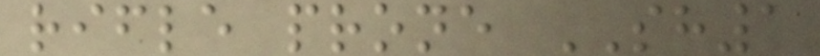rifle prone SH1
